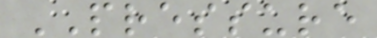PRESSURE
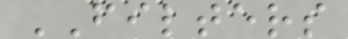FILTERS
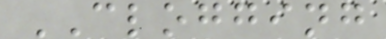CLOGGING
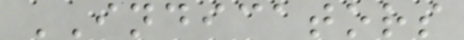INDICATORS
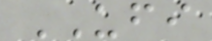UFI
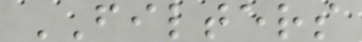FILTERS
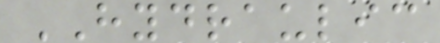HYDRAULIC
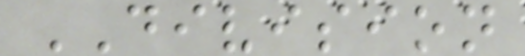DIVISION
